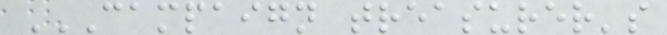CAMPAIGN TREASURER'S
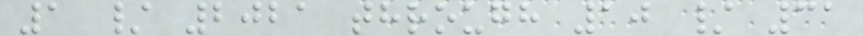1 / 2021 through 10 / 31
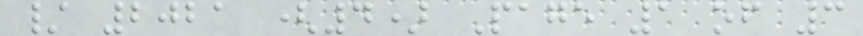/ 2021 (4) Page 1 of 3
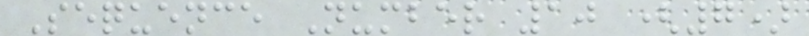Sequence Number 10 (7)
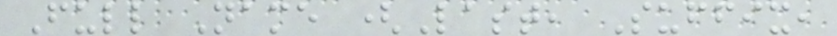Full Name (Last, Suffix,
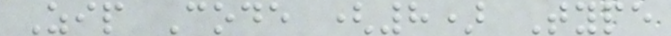Zip Code (8) Type
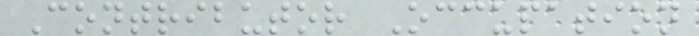Contributor Occupation
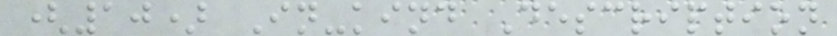(10) In-kind Description
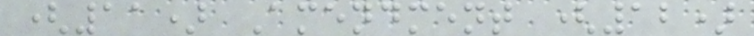(11) Amendment (12)
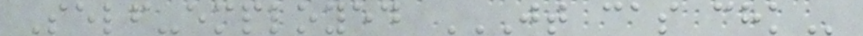Self-employed JT CAS CHK
